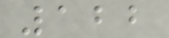122
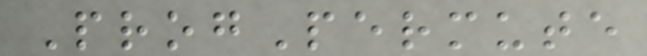ProgPermute
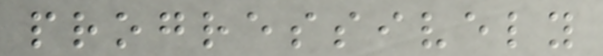progressively
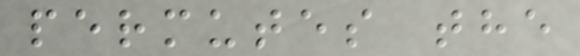permutes the
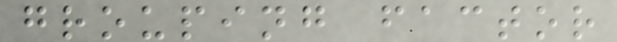grouping factor
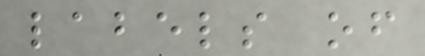labels of
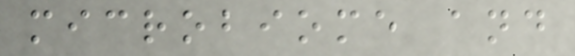microbiome and
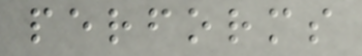performs
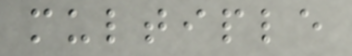multiple
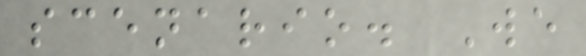scenario. We
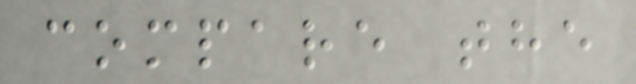compare the
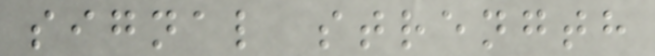signal strength
